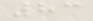83
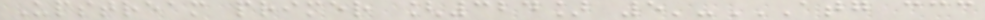Upstream primer [324] 5'-ATG CCC
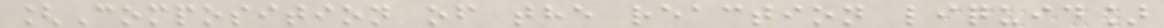[Composition of the reaction liquid]
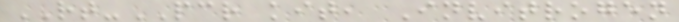RT-PCR kit, Invitrogen
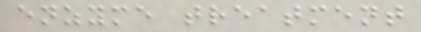enzyme treatment
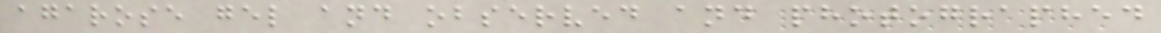agarose gel and observed and photographed
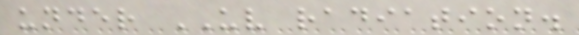under UV radiation.
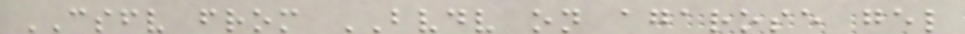CSFV from BVDV on agarose gel
